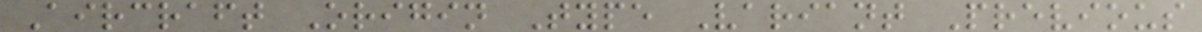Aircraft Origin Type Variant Previous
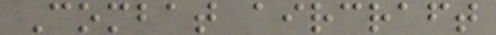Combat aircraft
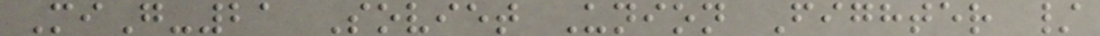MiG-21 Soviet Union Fighter /
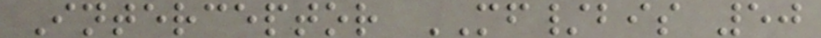Interceptor MF/bis 50
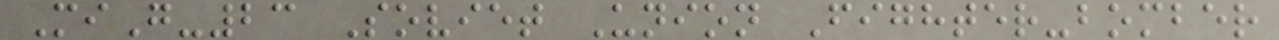MiG-23 Soviet Union Fighter-bomber
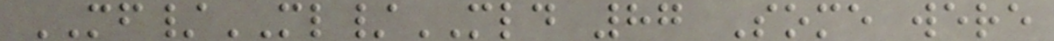MF/ML/MLD 87 Some were
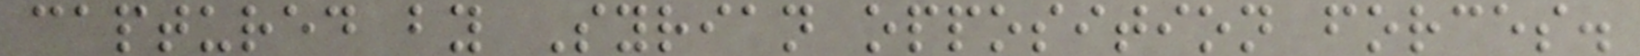captured by Syrian opposition forces.
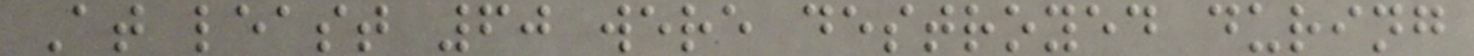At least 60 were destroyed during
